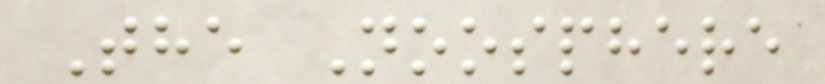The Noosphere
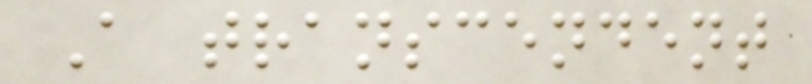A transcendent
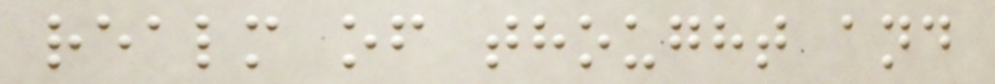realm of thought and
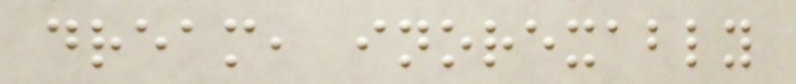dream, inorexably
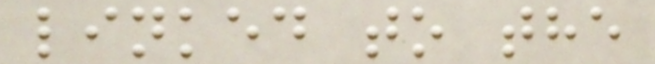linked to the
